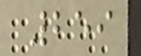259
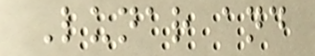Lunar and
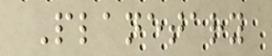Planetary
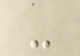-
